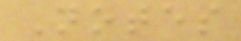Notes
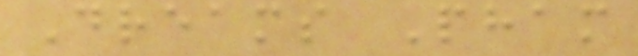Dreams Pham
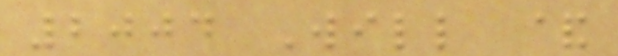2004 Will &
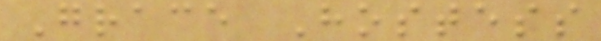Grace Hostess
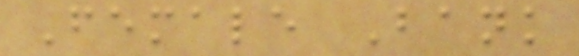Female Bank
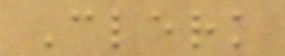Clerk
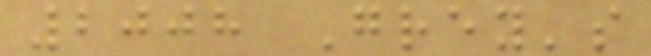2008 Grey's
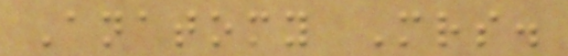Anatomy Mrs.
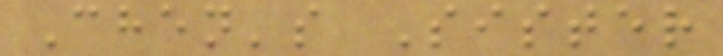Chen's Sister
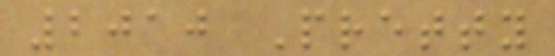2010 Pretty
